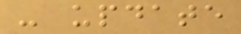- update
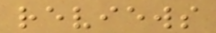reviews
